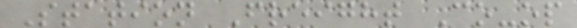Station Freight Co-op
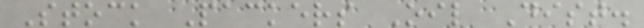Stock Packers Oil Dist.
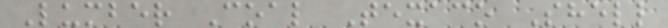Lumber Coal Texaco Shell
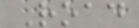Road
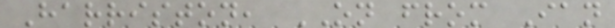Harriston, ON from Ian
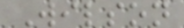Wilson
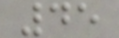45
